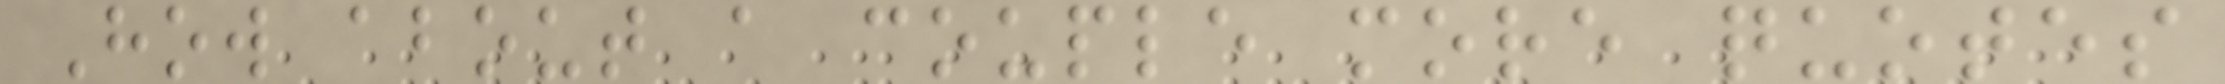How about a couple more quotes
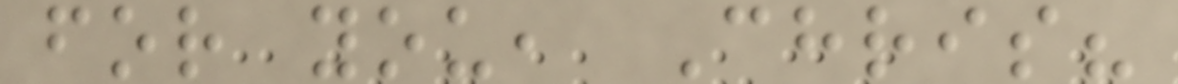for you, Chris?
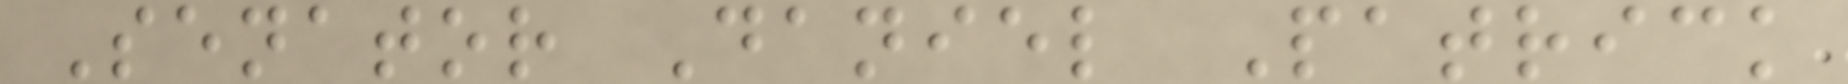Senator Daniel Patrick
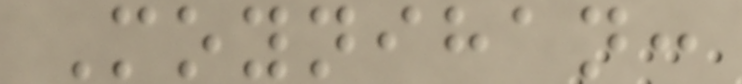Moynihan:
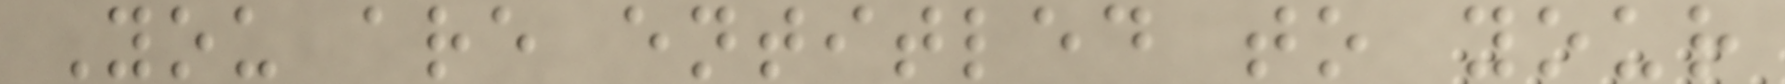You are entitled to your
